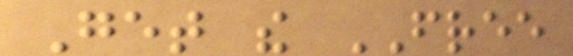Get the FREE
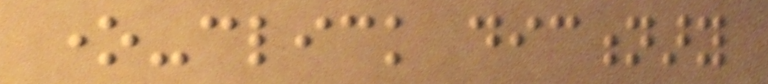one-click dictionary
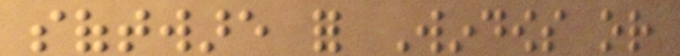software for Windows or
